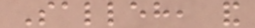Salleh, and
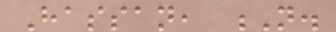Hassan, N.
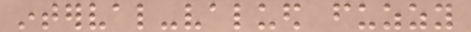interval-valued fuzzy
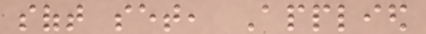soft set, Applied
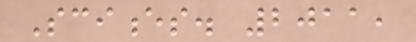Sciences. 2011,
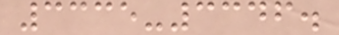3335-3346.
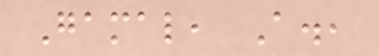Gamal, A.,
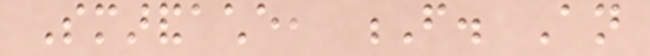Smarandache, F. An
